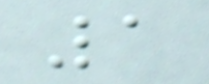1
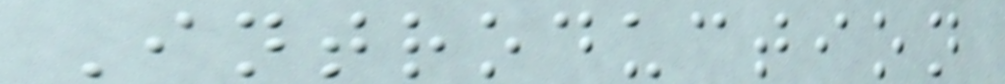Introduction
